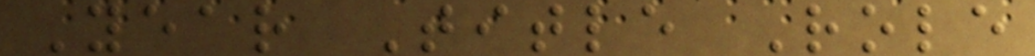Year Title Role
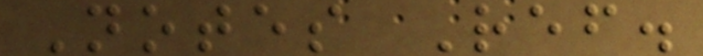Notes Ref.
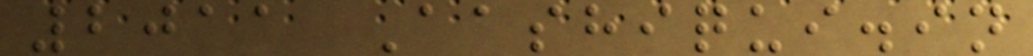2011 Aashiqui.in
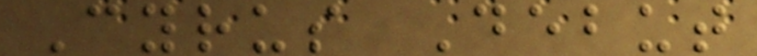Cyrus Debut
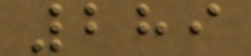289
